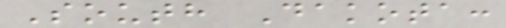South Dakota:
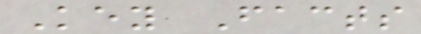Key Facts
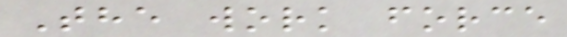The work force
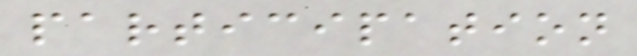participation
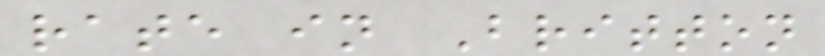rate in Britton
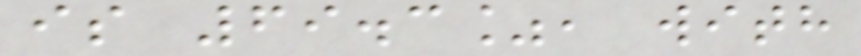is 69.3%, with
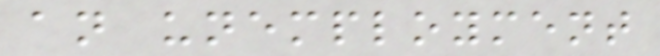an unemployment
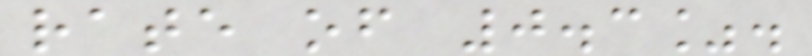rate of 0.3%.
